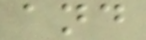and
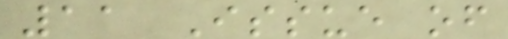11 Issue of
